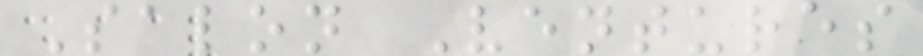Salon Ventures
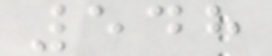548
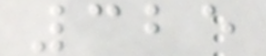325
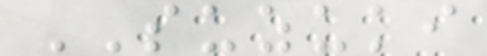SUZUKI
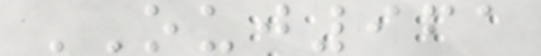OUJ961
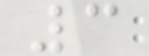3
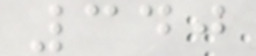340
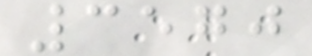3570
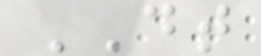DT
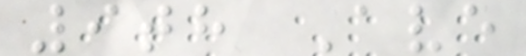9th Ave
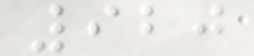920
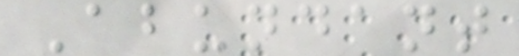Abundant
